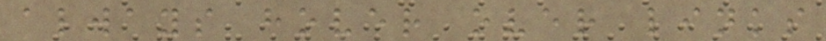always hover over links
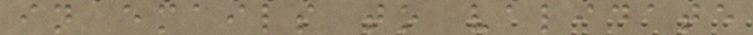in emails to validate
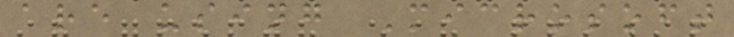are using Microsoft
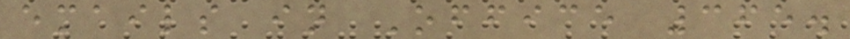emails in Office 365.
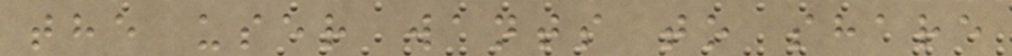the user wants to share
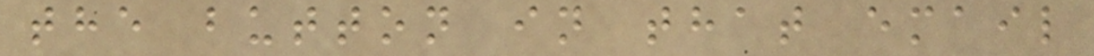the button in that email
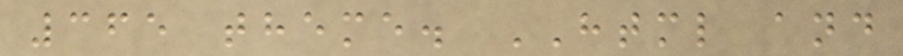365 theme. HTML and
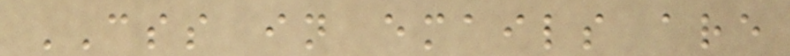CSS in emails are
